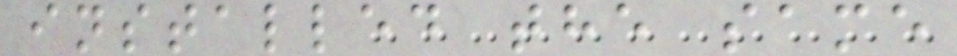installed the same
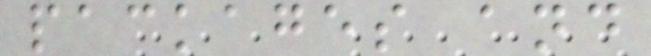packages and
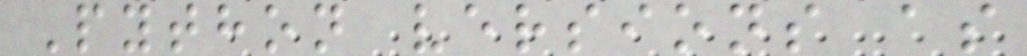Python versions as
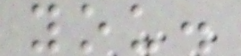you.
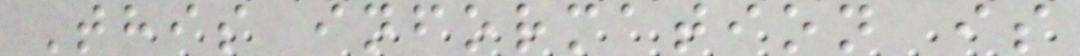This information is
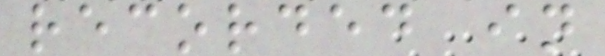recorded in
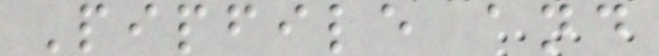Pipfile and
